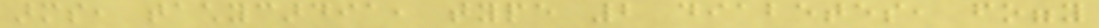arms, tachycardia, type 2 diabetes, foggy
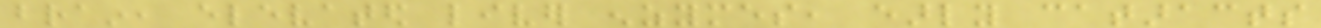brain, elevated liver enzymes, early cataracts
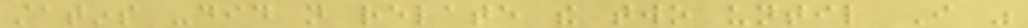statins -did not relate the two until I was
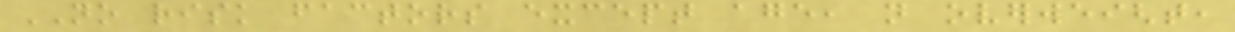NO risk factors except age, not overweight,
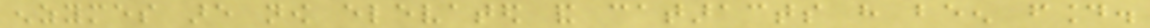enzymes are now elevated and cataracts have been found.
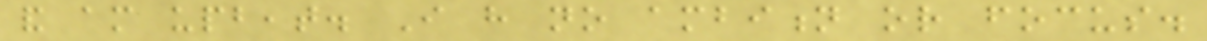and am upbeat. I have no ambition or focus.
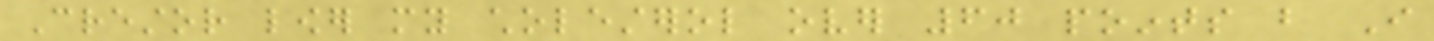Crestor lower my cholesterol over 60 points but I
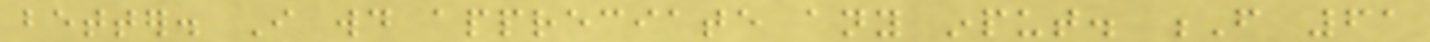better. I would appreciate any input. F 61
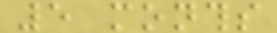5 months
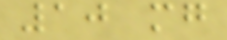10 mg
